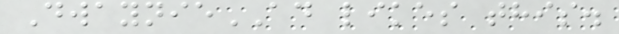DwaynieAD likes this.
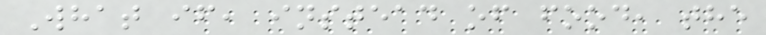What if, instead of food, the
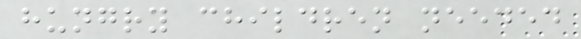hungry children needed
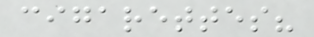cigarettes?
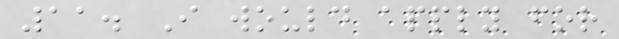11. I would apply for
